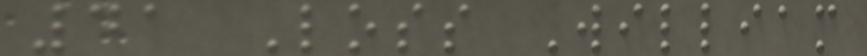41 Loss William
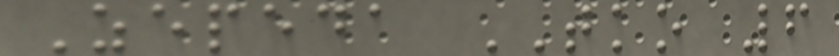Zepeda TKO 6
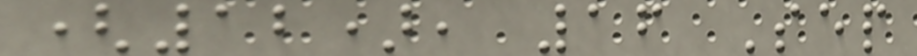(12), 16 Sep
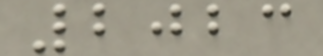2023
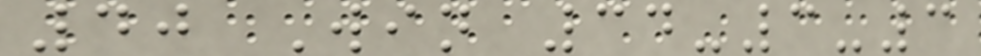40 Win 34-3-3
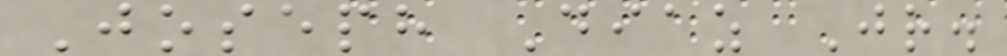Joseph Diaz Jr.
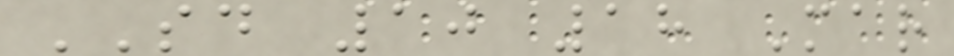SD 10 18 Mar
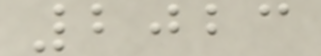2023
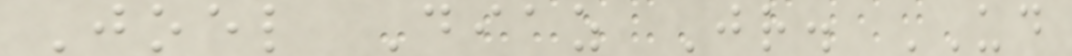Joel Diaz Jr. UD
